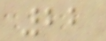22
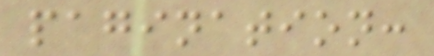pagination:
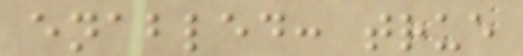enabled: true
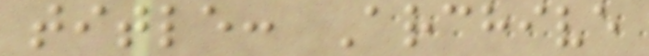title: Archive
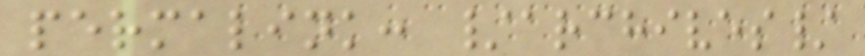permalink: /archives/
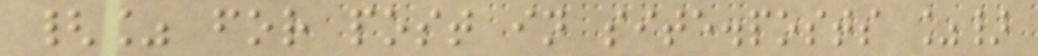{% for post in site.posts %}
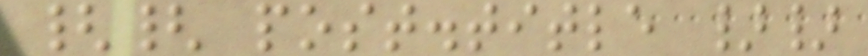{{ post.title }}
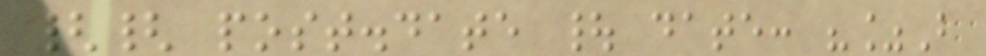{{ post.date | date: "%B
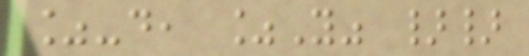%-d, %Y" }}
